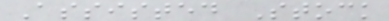Assisted Stock
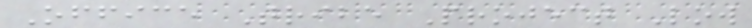Office Tribe Project Low
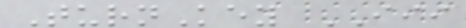TurnKey III
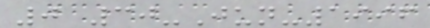0 30-Jun-1996
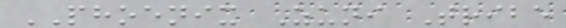PHOENIX Zuni Tribe
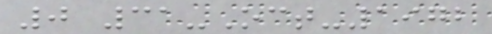0 31-Oct-1972
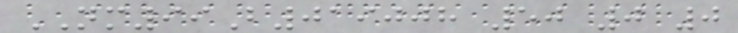NM99B019008 50 0 0
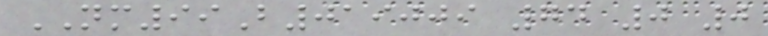NM99B019009 74 0 0
